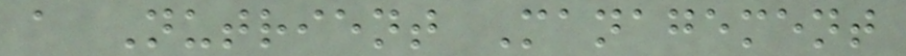a Nutrient Management
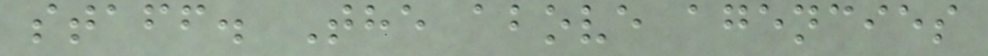staff. The above agencies
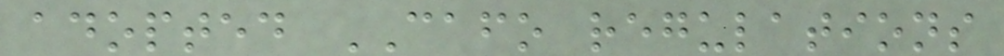adopted CAFO regulations
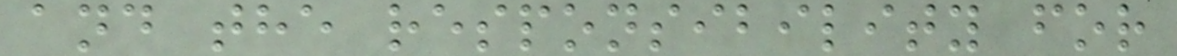and the responsibility for
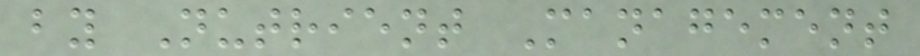by Nutrient Management
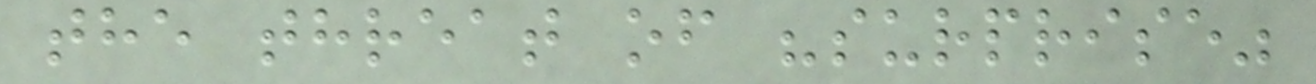the threat of "surprise"
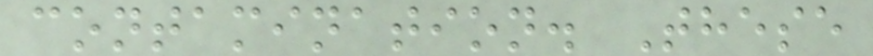contamination. These
